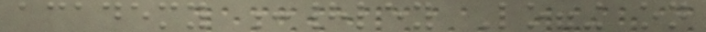academy :hadley Logging on
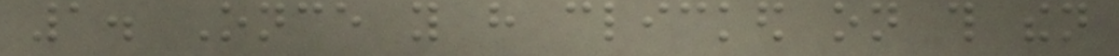1. Once you have clicked on this then
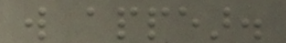will appear.
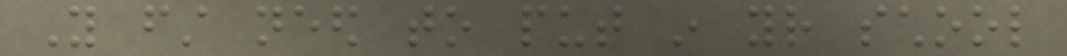You first need to put in your school
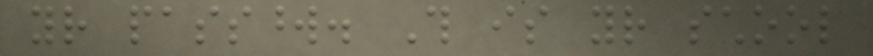your password. This is your school
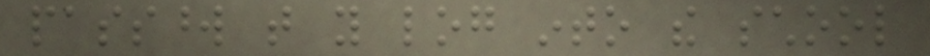password that you log into the school
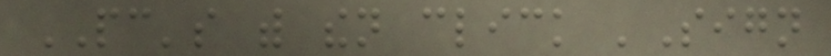PC's with then click 'Sign
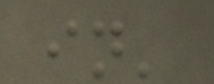in'
